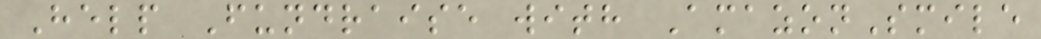Help Fundraise with AmazonSmile
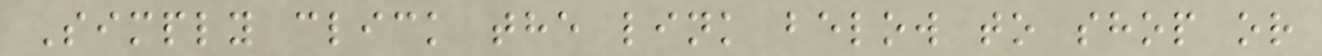Simply click the link below to shop or
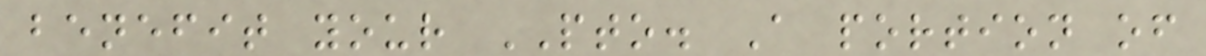benefit your PTO. A portion of
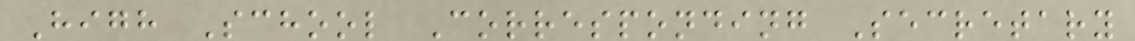High School Corresponding Secretary
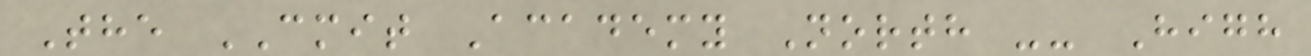The CMIT Academy North -- High
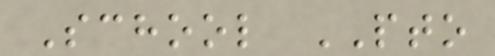School PTO
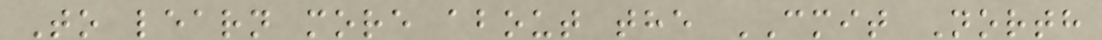To learn more about the CMIT North
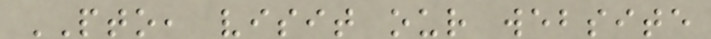PTO, visit our website
